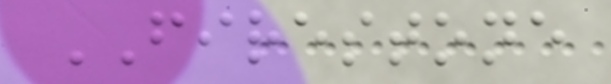FIRESTONE
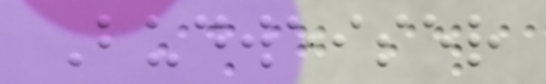Budweiser
